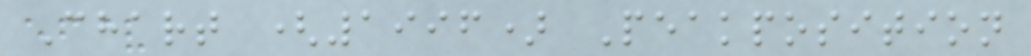Chart (1996) Peakposition
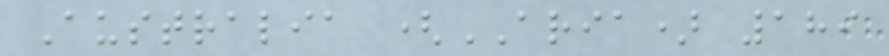Australia (ARIA) 189
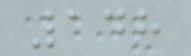148
